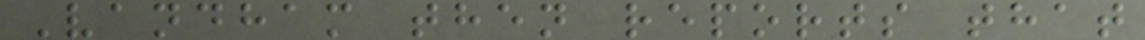Vandham then reports that
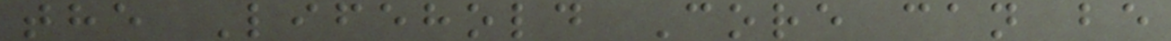the Lifehold Core can be
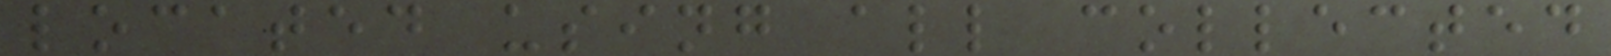located using all collected
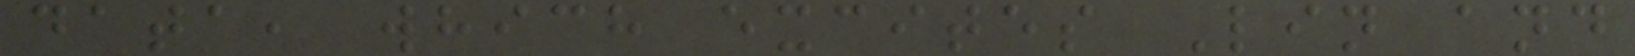data, which excites Lin and
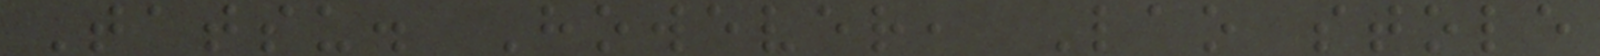Tatsu. However, Lao stole
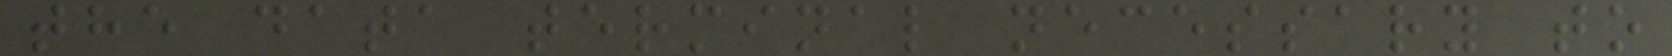the data terminal necessary to
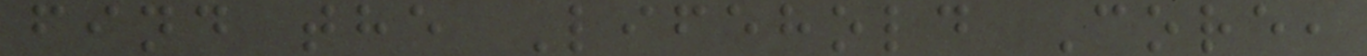find the Lifehold Core,
